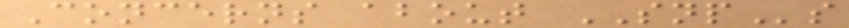Concerns about SNPs
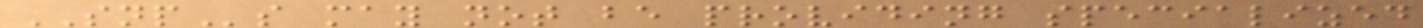SNPs may not be providing specialized
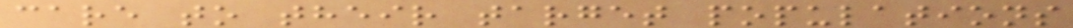care to their target populations
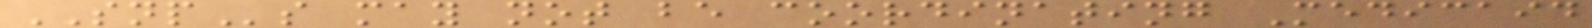SNPs may not be coordinating Medicaid
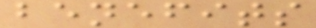benefits
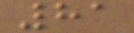81
